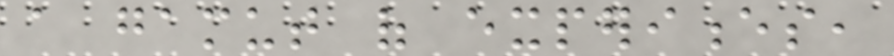a gamut of experiences,
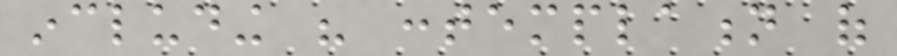including his contemplation of
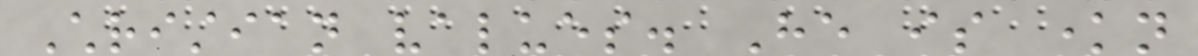Christian values. He is known
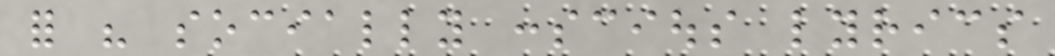for his socially conscious lyrics
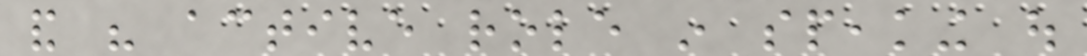and his active role in speaking out
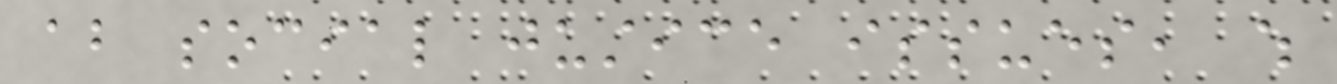about social justice issues, which
